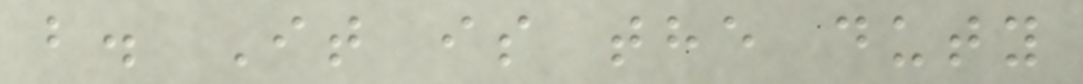b. It is the duty
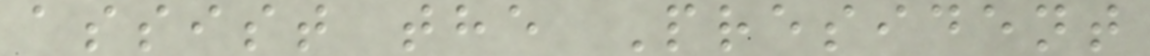assist the President
